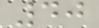40
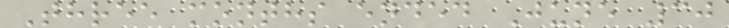Three months ended June 30
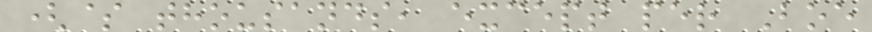($ thousands, except per Boe
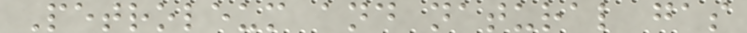Petroleum and natural gas
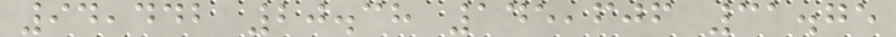94,442 20.38 145,606 31.75
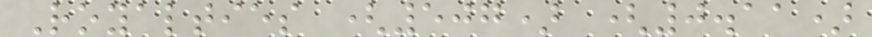Royalties (507) (0.11)
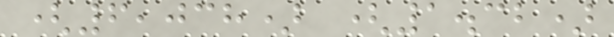(6,038) (1.32)
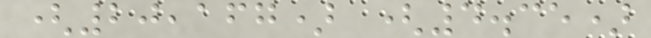(20,167) (4.35)
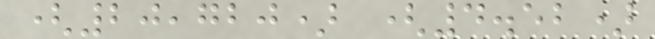(20,720) (4.52)
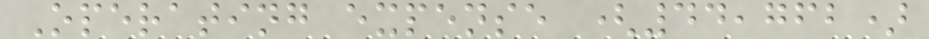Operating expense (44,762)
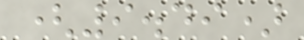(9.49)
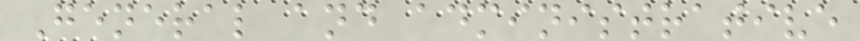General and administrative
